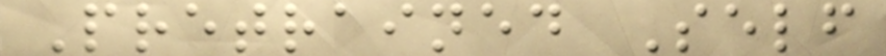Pretrained Self
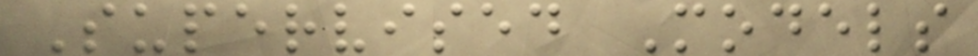Supervised Models
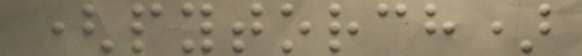(pytorch)
